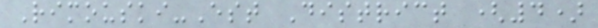Rimouski-Est District (4)
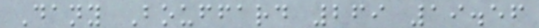Dany Bouffard 269 19.56
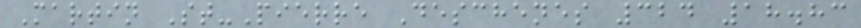Martin St-Pierre Deschenes 324 18.83
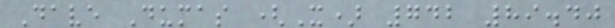Dave Dumas (X) 742 89.40
